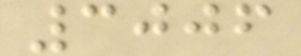3006
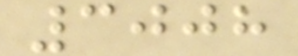3008
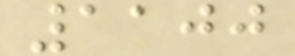1100
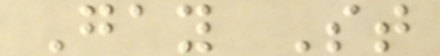Gay St
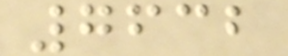7632
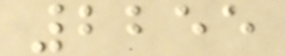2255
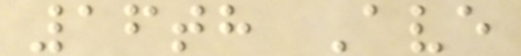16th Ave
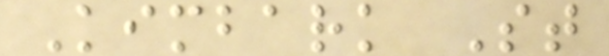Kimbark St
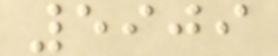5909
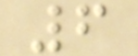6
